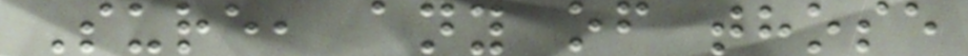Sure, any of those
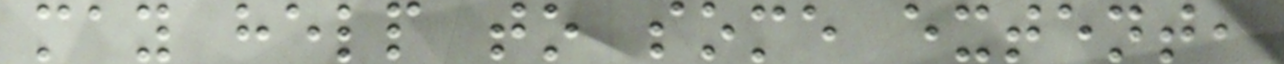may help to some extent,
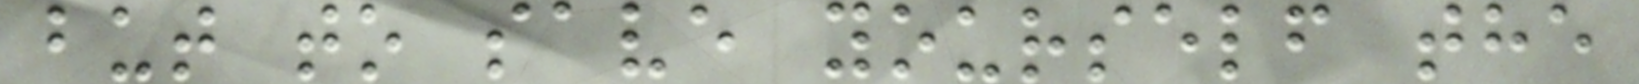but to save yourself the
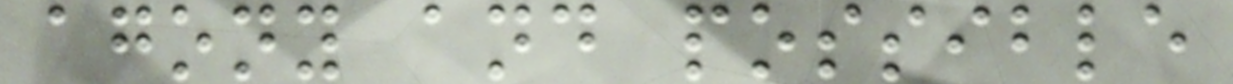agony and possible
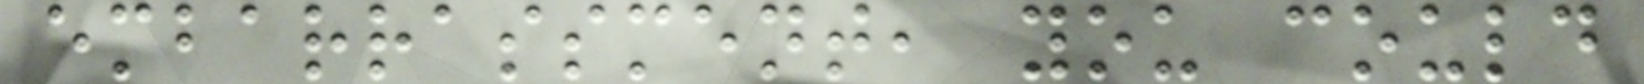embarrassment, you could
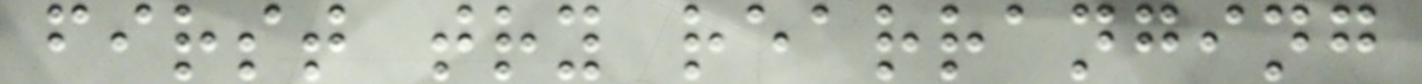first try rearranging
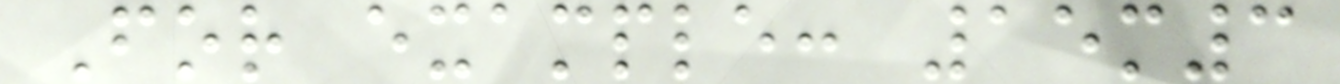For example: 15m3
